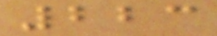223
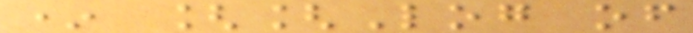* [[Log of
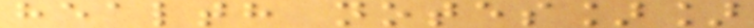health notes]]
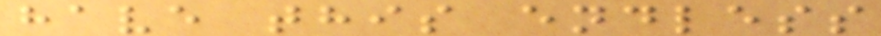have this endless
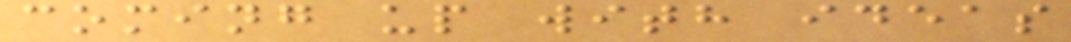coming up with ideas
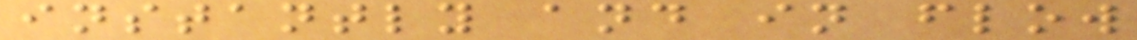instantly and in flow
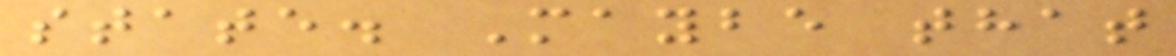state. Maybe that
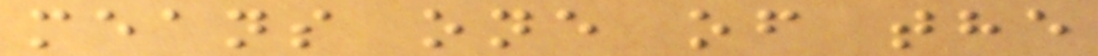means one of the
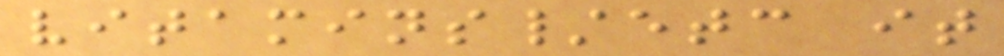vitamins/etc it
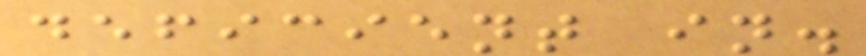deficient in.
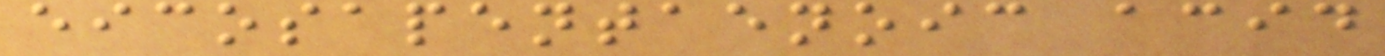eicosapentaenoic acid
